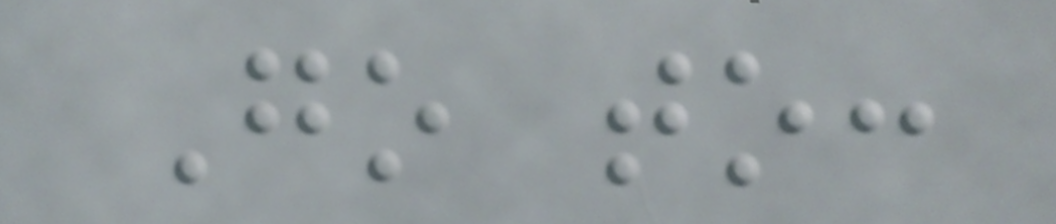Go to:
